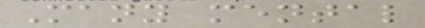Many mental
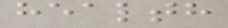health
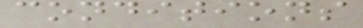conditions
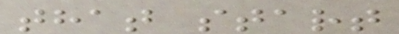that start
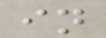in
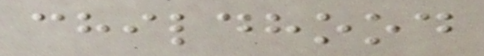childhood
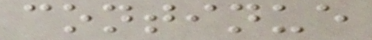continue
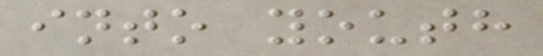into youth
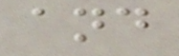and
